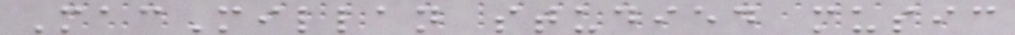MacMillan studied music
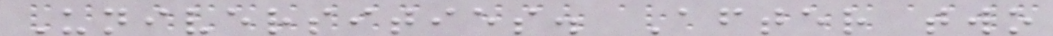Universities. After two
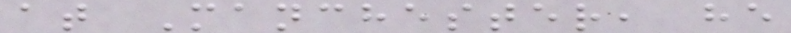at Manchester, he
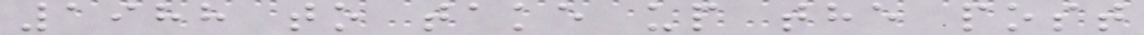1988 to take up the post
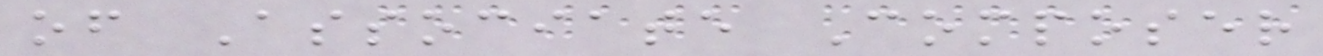of Associate Composer
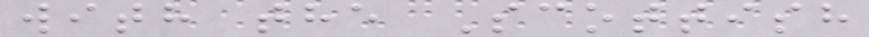with the Scottish
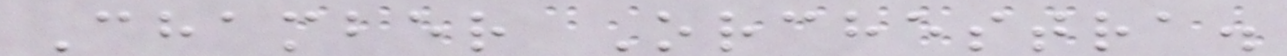Chamber Orchestra.
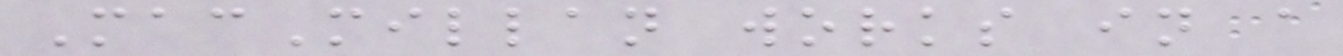MacMillan works in a
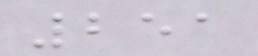251
